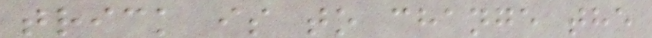trick is to change the
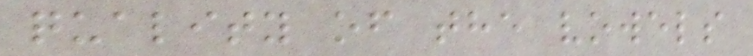quality of the vowels
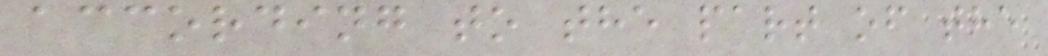according to the part of the
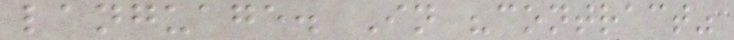language. In "contract"
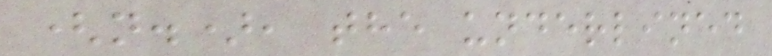(n.), the underlined
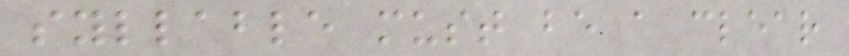syllable must be a clear
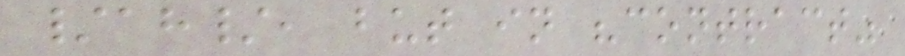/ah/, but in "contract"
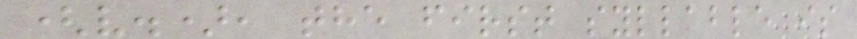(v.), the first syllable is
